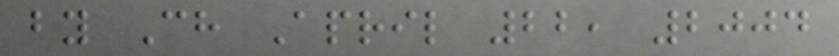by Ch April 22, 2004
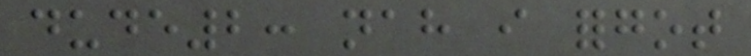dude2: nah i forgot
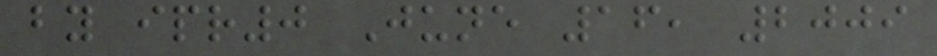by ipr0 June 16, 2009
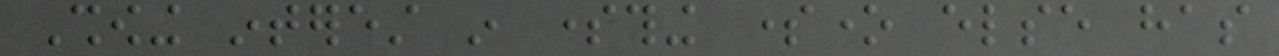Showing interest in something someone else has
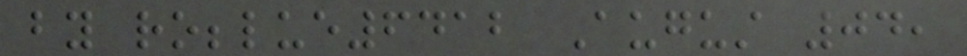by robblue6412 August 04,
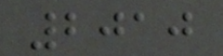2010
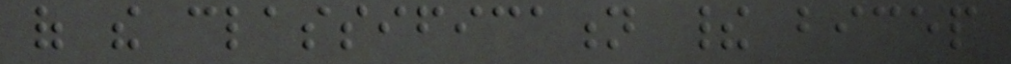of the classification their bicep
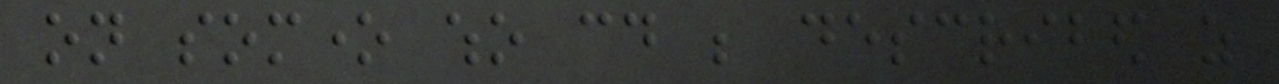on somone who could be described as
